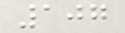107
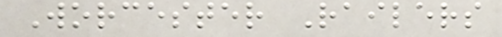Worcester Railers
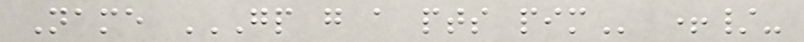Name GP G A PTS PIM +/-
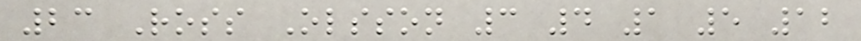23 Ross Olsson 3 4 1 5 12
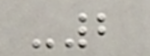-2
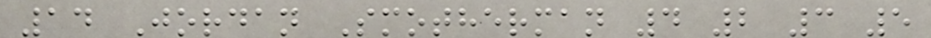14 Jordan Smotherman 4 2 3 5
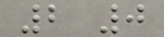2 0
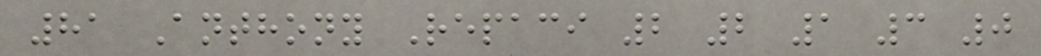81 Anthony Repaci 2 2 1 3 0
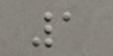1
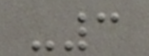-3
